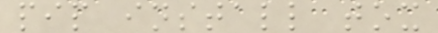pip install tox
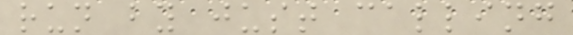run by just calling
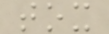tox
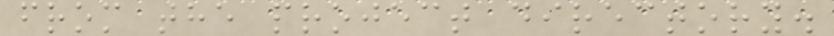from the project directory.
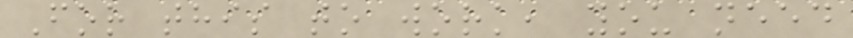For this to work, you need
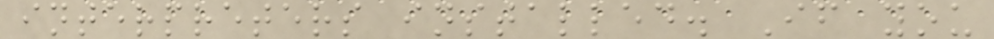interpreters installed. If you
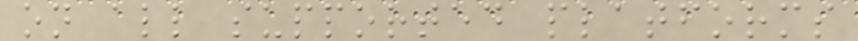on all supported platforms
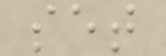set
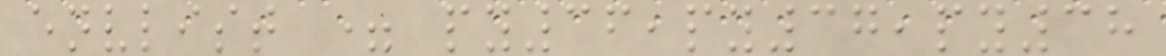envlist = py36,py37,py38
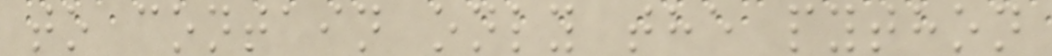to contain only the python
